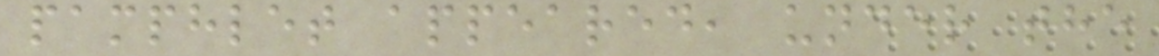pamphlet appeared, under the
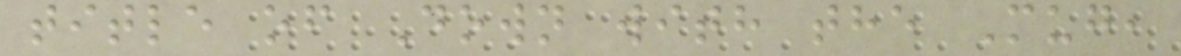title of Down with the Mug,
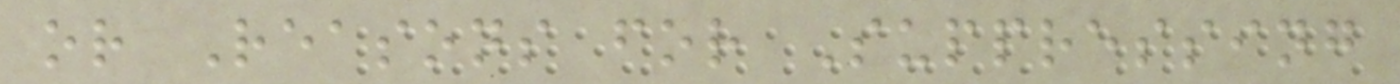or Reasons for Suppressing
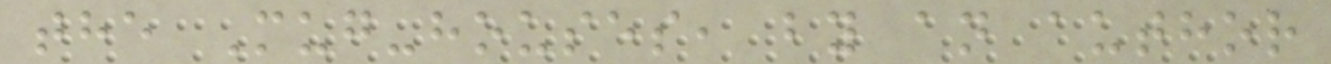the Mug-houses, by an author
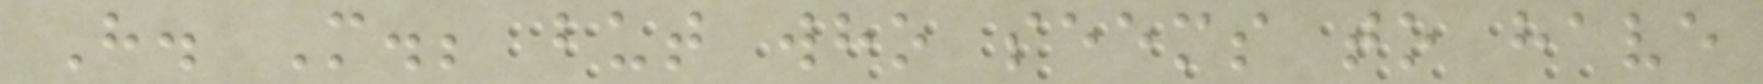H. M.; but who seems to have
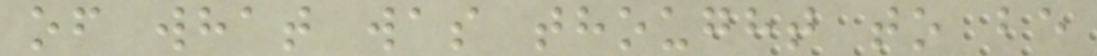of what was thought to be
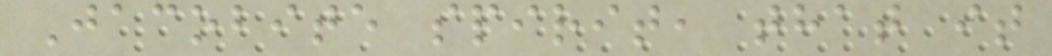Jacobite spirit, that it
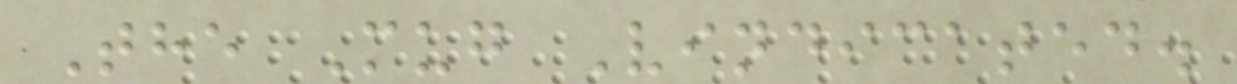The Mug Vindicated.
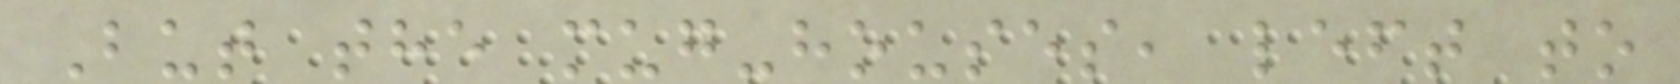But the mug-houses, left to
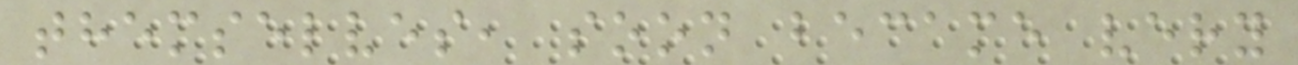themselves, soon became very
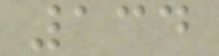134
